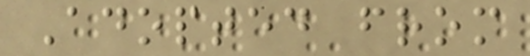Adopted from
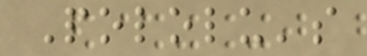Pololu's
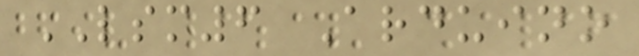LSM6 Arduino
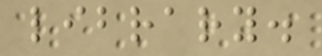library.
